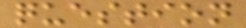question
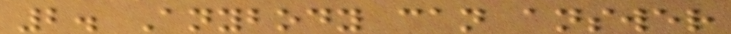2. Anybody can answer
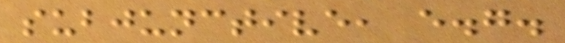subjunctive, e.g.
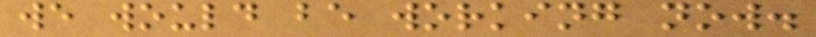we would be working now.
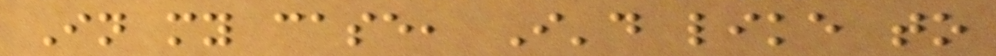In my case, I'd like to
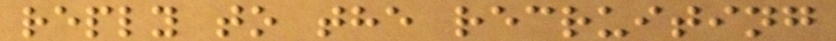reply to the recruiting
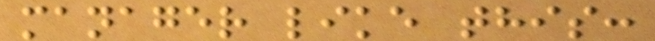manager like this:
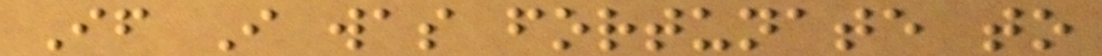If I was fortunate to
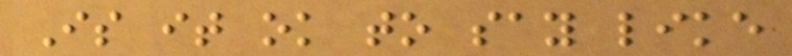Is it ok to say like
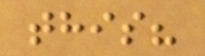this?
